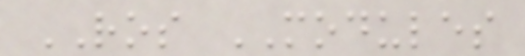ROS MODULES
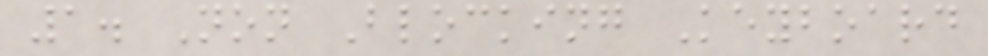1. Non Blocking Keyboard
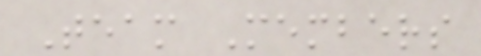Team Members
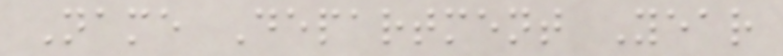Name Department Year
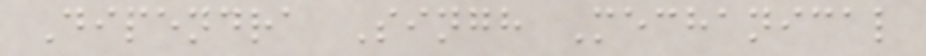Dipendra Singh Mechanical
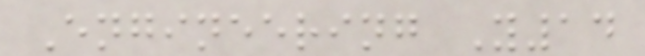Engineering Y14
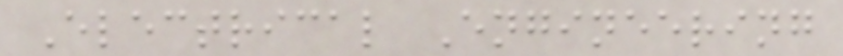Electrical Engineering
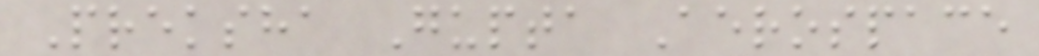Preksha Gupta Aerospace
